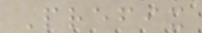Prefix
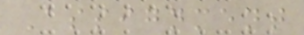Assignment
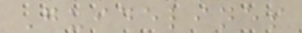Guidelines
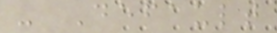- Default
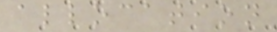allocation
